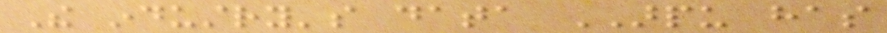The industry's data ARPU has
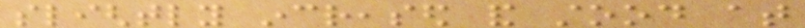slightly increased and stood at
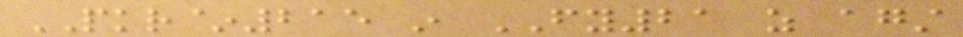PKR~215 in FY21 as against
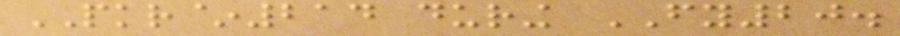PKR~214 during FY20.
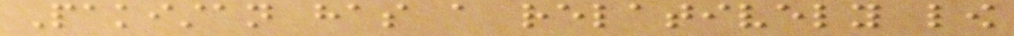Pakistan has a relatively low
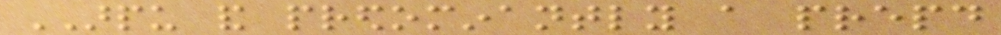ARPU and predominantly a prepaid
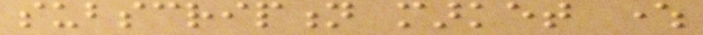subscription market where
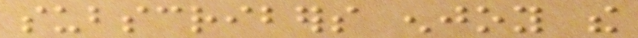subscribers enjoy the
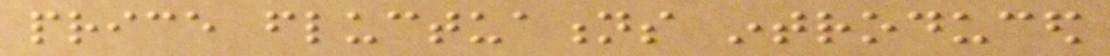price fluctuations introduced
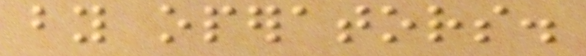by operators.
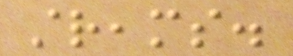streams.
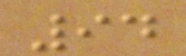94
